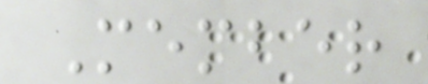Member
